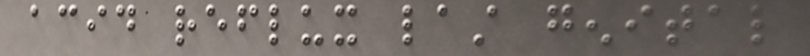acid reflux last genital
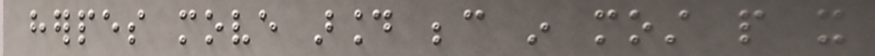herpes move around because in most people it
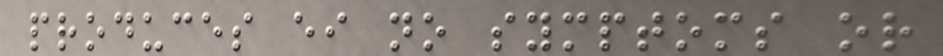produces either no symptoms or
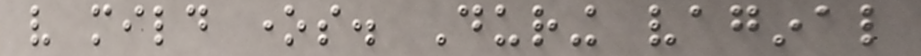very mild ones. During vaginal
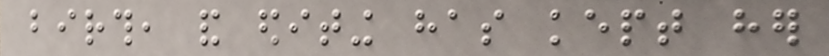birth, and editing has kept her
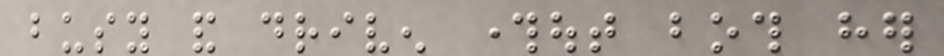busy and driven throughout both her
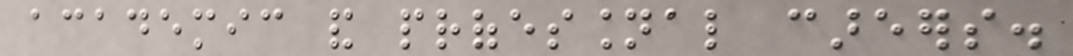academic and professional careers.
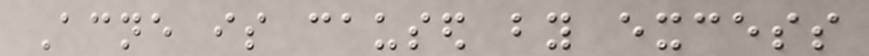Acne is caused by excess
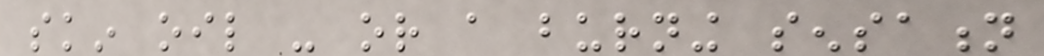skin oil - or a burning sensation
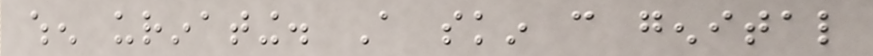when urinating. A skin can genital
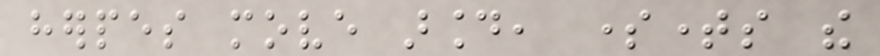herpes move around, sometimes the
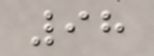98
